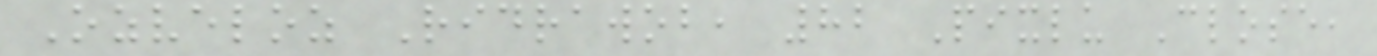Ozveloz Ridrawob, 82 Pixlu Close,
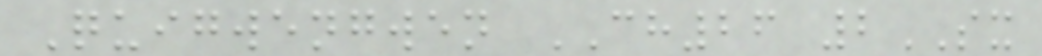Quigwengwen CH26 2SX
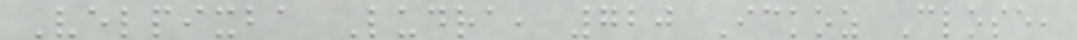Velpixba Ludra, 720 Ickoz Close,
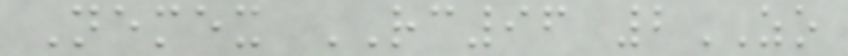Nemex RC96 2ZO
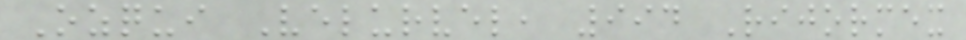Ozqui Velurvel, 994 Rijormex
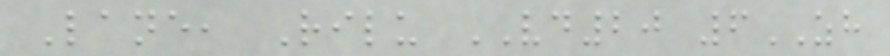Lane, Rilu VD20 6ZH
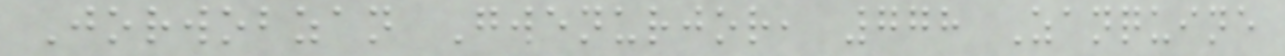Jorwobzan Gwenurjor, 778 Zanquine
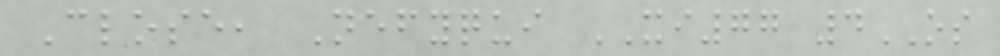Close, Nefyqui XI77 4OS
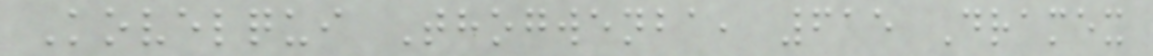Kovelqui Thogwenba, 615 Dramex
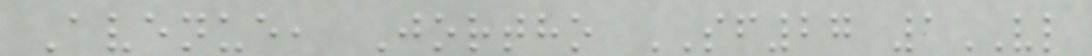Avenue, Jortho SF27 1VL
